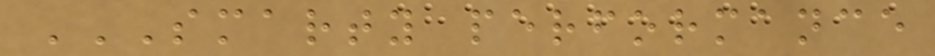SMARTY PERFORMANCE
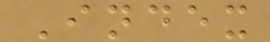Index
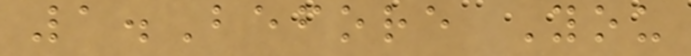1.Before You
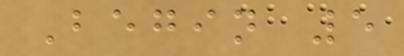Begin 5
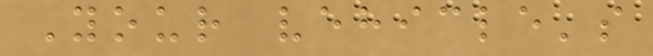Your vehicle's
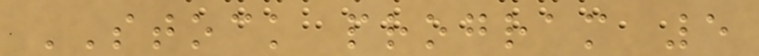STOCK program 5
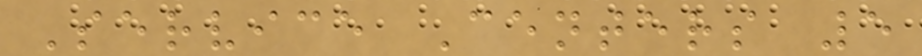Service Centers 5
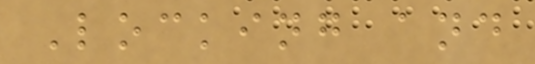Locking and
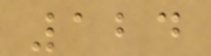124
